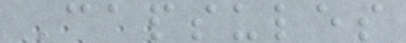Capsules
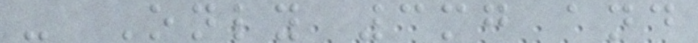- Only 3mg and
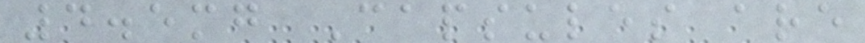4.5mg Capsules are
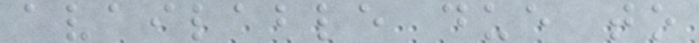available due to
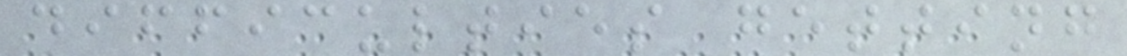difficulties getting
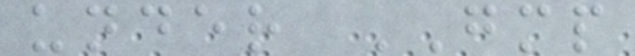under GMP
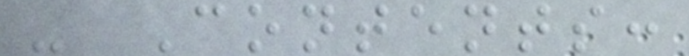- Contents:
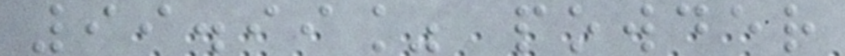99.99% powder
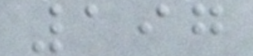197
